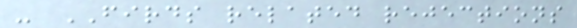- FIRDS related rejections
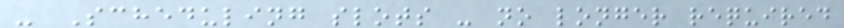- Scheduling slots - no longer required
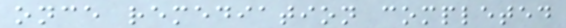once remediation completed
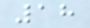18
